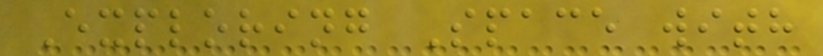Exploring Space with
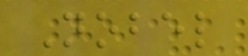Nobel
